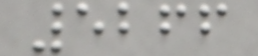5266
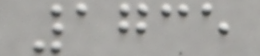1735
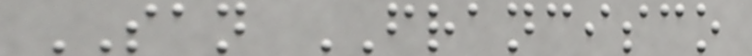SAN FRANCISCO
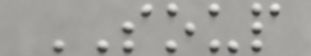SOUP
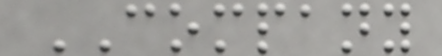COMPANY
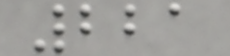221
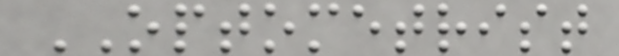OPTOMETRIST
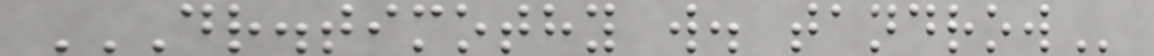DR.TIMOTHY W. TANDROW
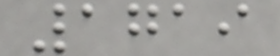1719
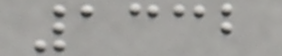1332
